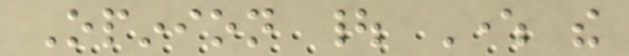Opinion | Where the
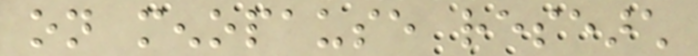on menopause research
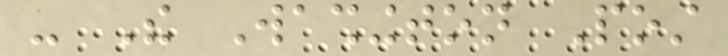- The Washington Post
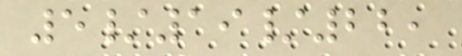5/19/22,
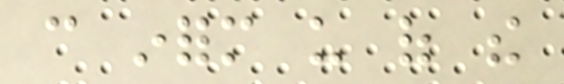can inform us of the
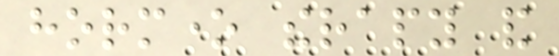hormone therapy and
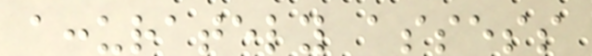accurately assess
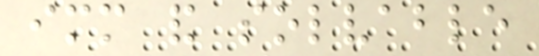immediate and solvable
